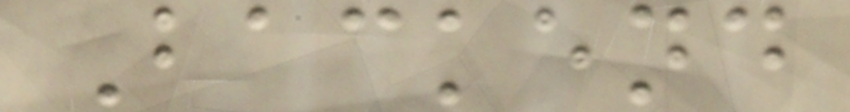Backend
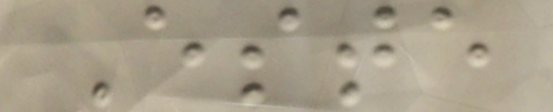Este
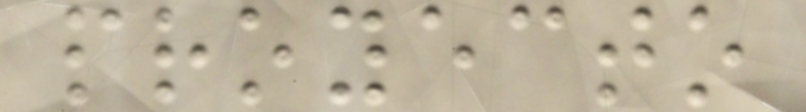proyecto
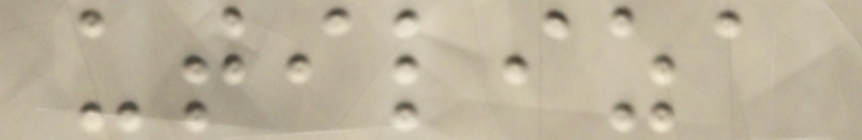utiliza
